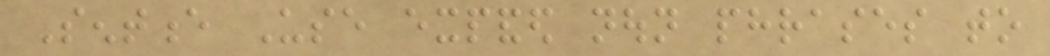Sentence Use expanded noun phrases to
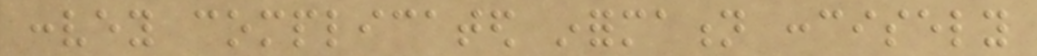convey complicated information concisely
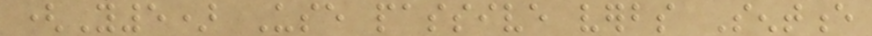(Y5) Use passive verbs Sentence
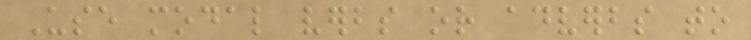Use modal verbs or adverbs to
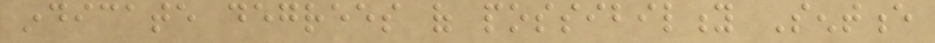indicate degrees of possibility Sentence
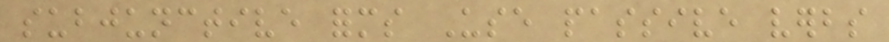subjunctive forms Use passive verbs
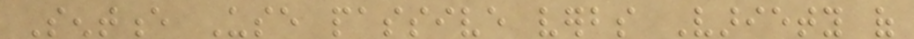Sentence Use passive verbs Variety of
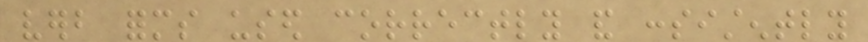verb forms used correctly and consistently
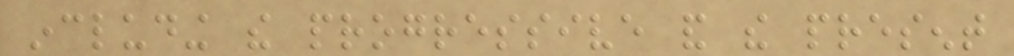including the progressive and the present
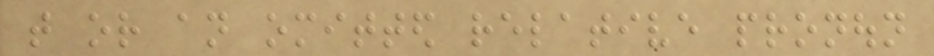that or an omitted relative pronoun
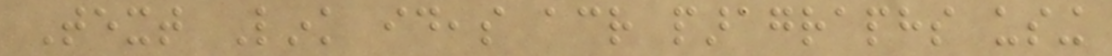Text Link ideas across paragraphs using
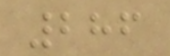286
